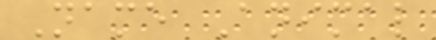Name Animal
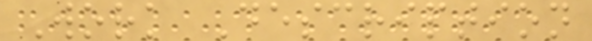Work Description
